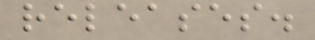releases.
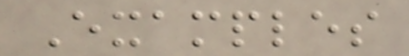Examples
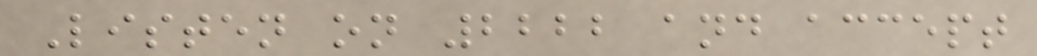Listen on 2222 and accept
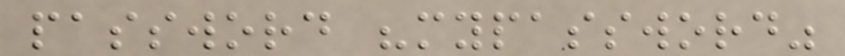password "mypassword"
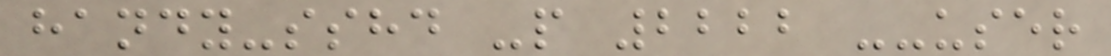handy-sshd -p 2222 --user
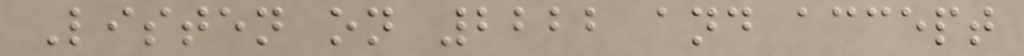Listen on 2222 and accept
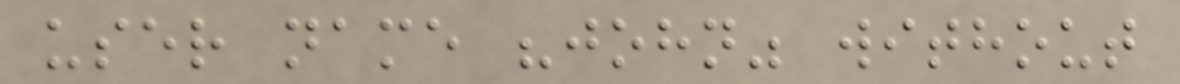user name "john" without
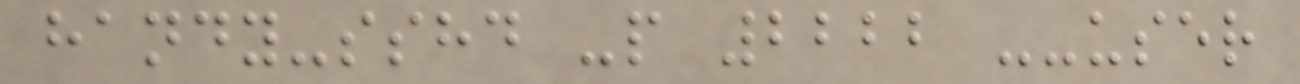handy-sshd -p 2222 --user
